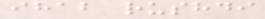ihab rushdi
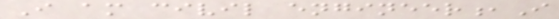I am civil engineer,I
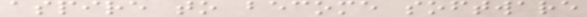aspire to become software
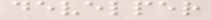develper
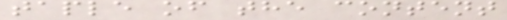taple of the content
